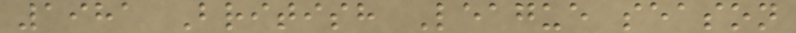1981 British League season
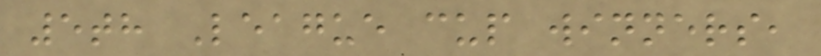5th League cup winners,
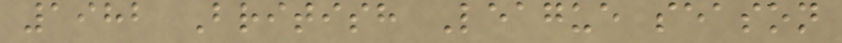1982 British League season
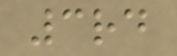3rd
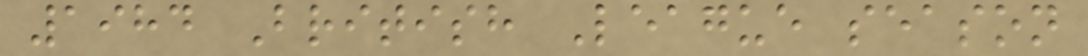1984 British League season
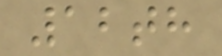12th
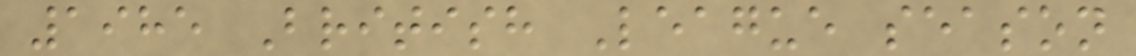1985 British League season
